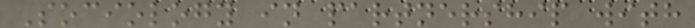Sociology in partnership with
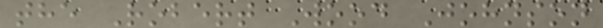the Robert Wood Johnson
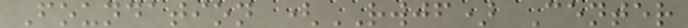Foundation (RWJF) Center
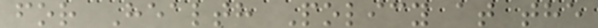for Health Policy at the
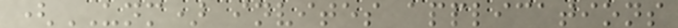(UNM) invites applications
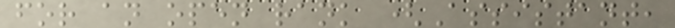for an open rank (Assistant,
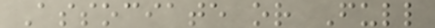Associate or Full
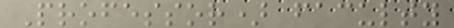Professor) faculty
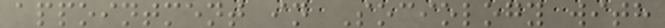appointment in Sociology with
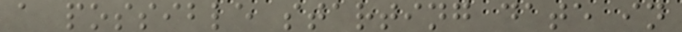a possible starting date in
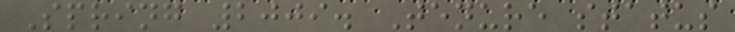Spring 2009. Tenure status
